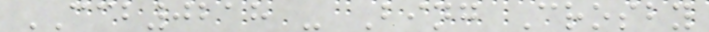CCB0218 - Bing Crosby
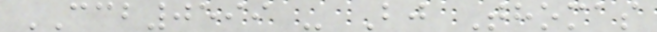CCB0599 - Bj Thomas
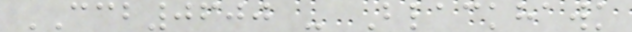CCB0600 - Blackhawk
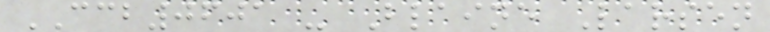CCB0601 - Blaine Larsen
